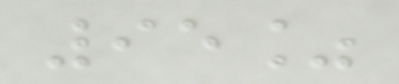95%
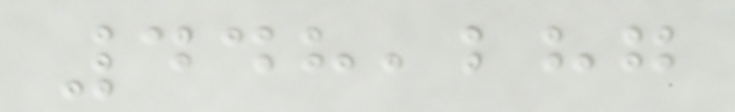448,287
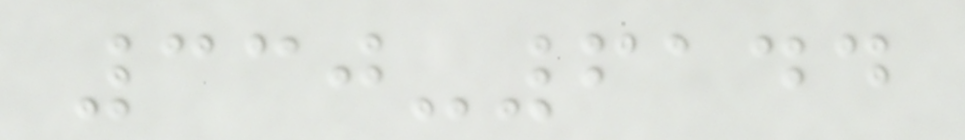330-6144
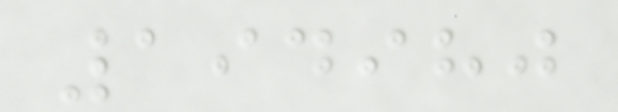194980
